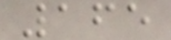165
